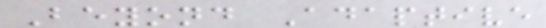Beyond Adaptive
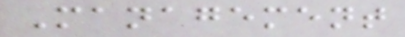Management
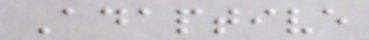Adaptive
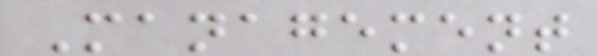Management
